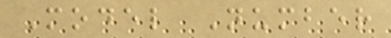Model Number
